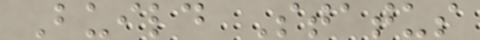Build Status
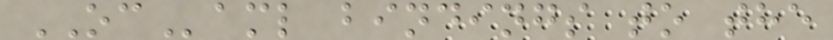OCaml bindings to the
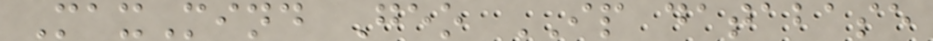MaxMind Geo IP database
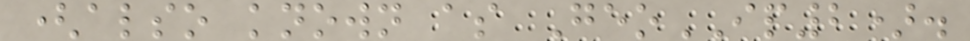(also known as GeoIP2).
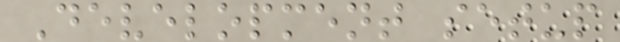Development setup
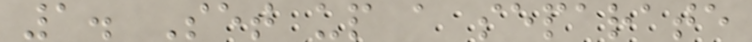1. Set up a separate
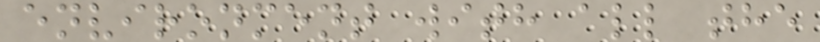environment with all the
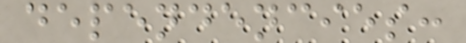dependencies:
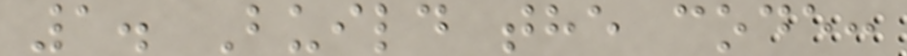1. Build the code:
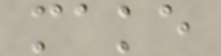make
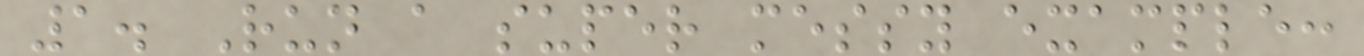1. Run a super messy example:
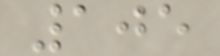105
